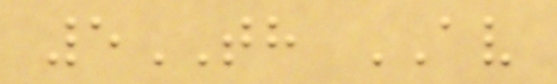5TH AV
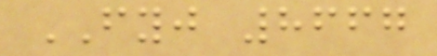FYJ 8667
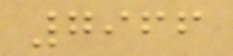7966
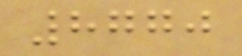8770
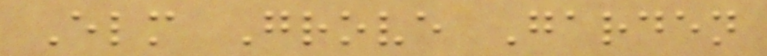Elm Grove Garden
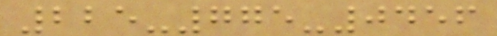225-775-0456
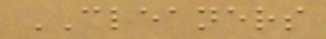CLEANERS
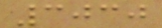3030
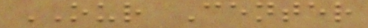OUR Center
